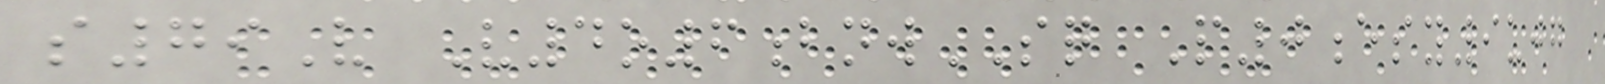s79V V4o6bnwSQ P0esy9ujg
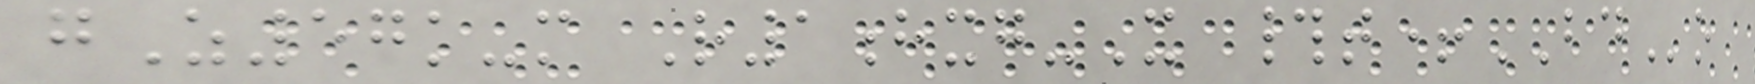gZ57k-m R1hxg-X #t+BDo
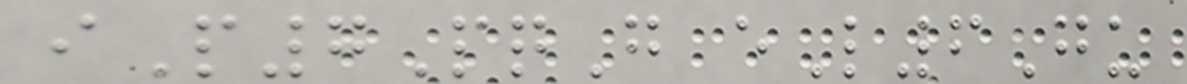iP7PqG eL6Gu
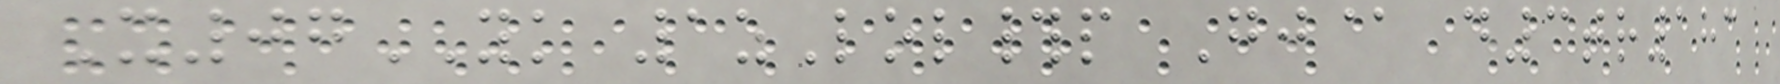X07YK 1zLol#p Gj@ d3tr183
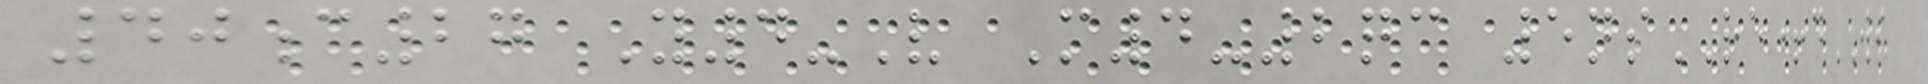40c27 Y4-V M4-2qc 5nsRE+dWI
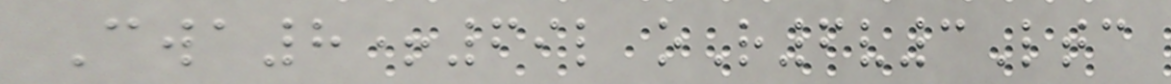Cwa8+69l oR6v3Ltc
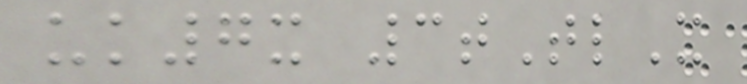uk7x 3tTlX
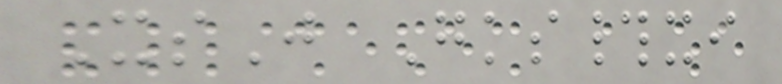XsJ Gks#xi
